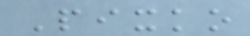Pixko
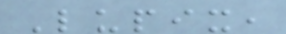Lupix,
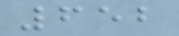652
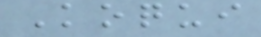Koqui
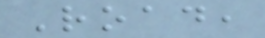Road,
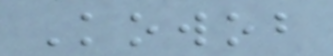Kowob
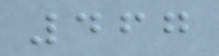467
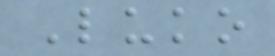Luko
